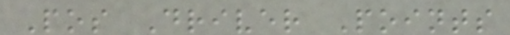Pos Driver Points
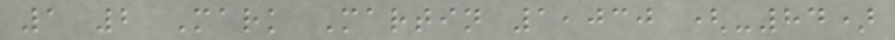1 2 Mark Martin 1,030 (-84)
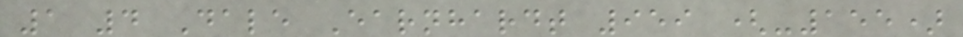1 4 Dale Earnhardt 959 (-155)
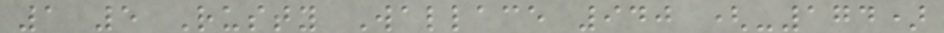1 5 Rusty Wallace 940 (-174)
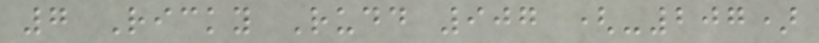7 Ricky Rudd 907 (-207)
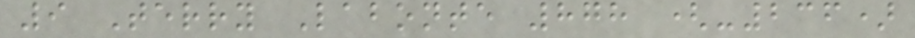9 Terry Labonte 878 (-236)
